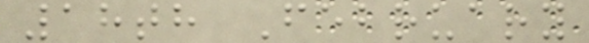18th February
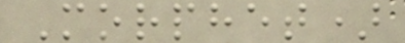Morphet)
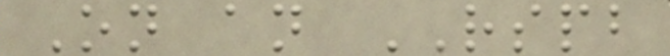On an RSPB
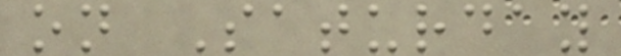on Saturday
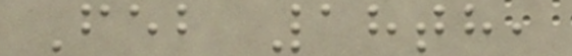Feb 18th,
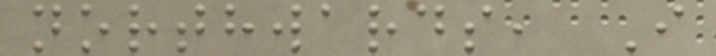northwards, I
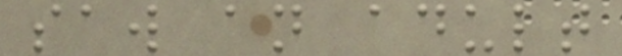saw an adult
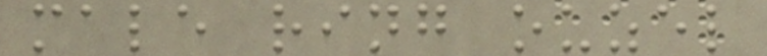male ring ouzel
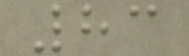83
